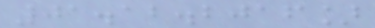01.12.2016]
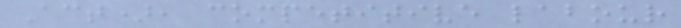Act), competitive labour
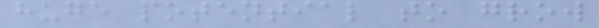huge potential to grow
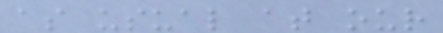as usual at our
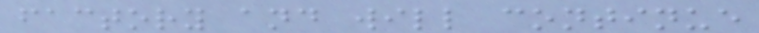factory and will continue
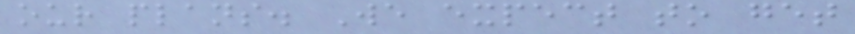our plans. We expect to get
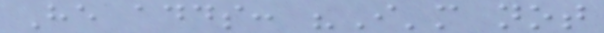He adds: "I'm not
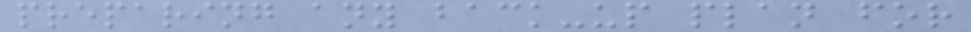preparing any back-up plan for
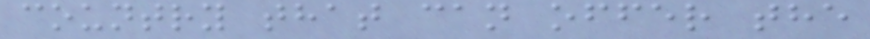country that can offer the
